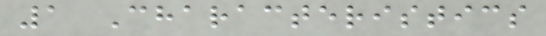1 Characteristics
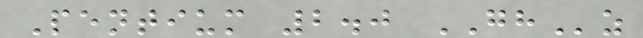Pentium 2.0 GHz
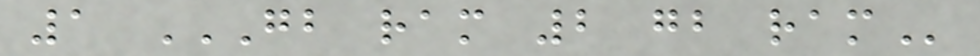1 GB RAM 2 GB RAM
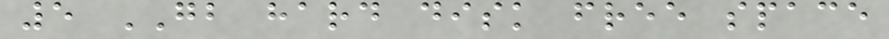5 GB hard disk free space
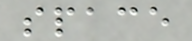space
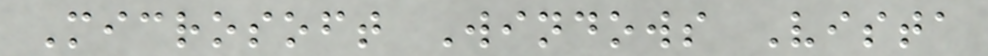Microsoft Windows Vista
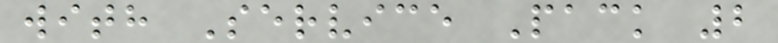with Service Pack 2
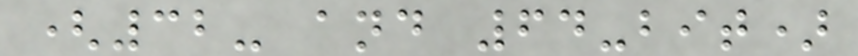(32- and 64-bit)
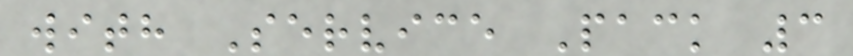with Service Pack 3
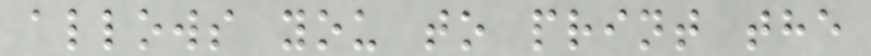allows you to print the
